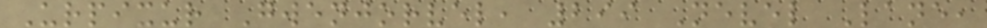Urpixur Gwenjorvel, 299 Nevel Lane,
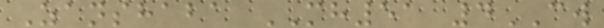Zanshaba MH51 4CW
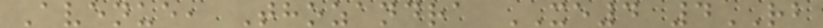Avenue, Thozandra XE4 4RB
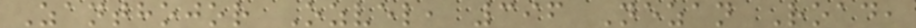Zanthojor Ozvel, 396 Nezan Road,
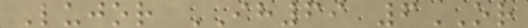Lujor IH69 6OR
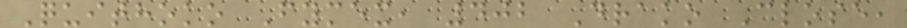Quithoko Fymex, 402 Drako Close,
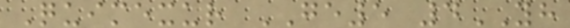Quimexur GE5 4YH
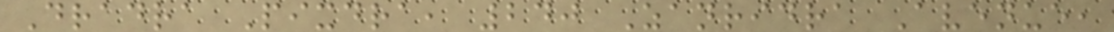Dradra Pixdra, 240 Zanridra Avenue,
